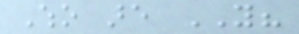Who are YOU?
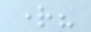right?
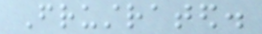Frustrated.
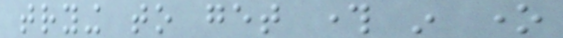trying to get through in one
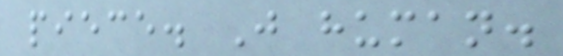piece. Just human.
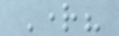Right?
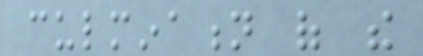culmination of the
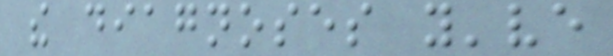the diagnoses you've
